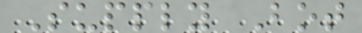Supply Bot
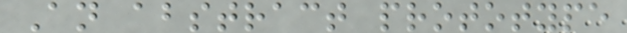An abstract prototype
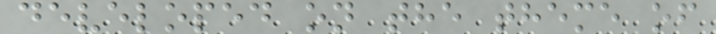developed on the theme of
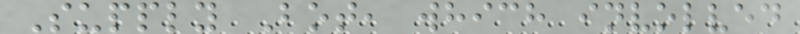Supply Bot, which involved
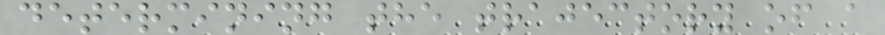determining the trajectory of a
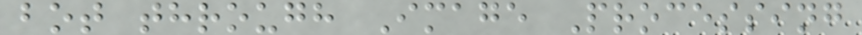bot through Image Processing
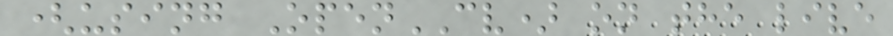(using OpenCV) on the live
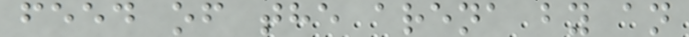feed of the arena by an
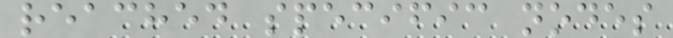reached specific nodes
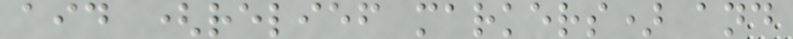aid (relief markers) and
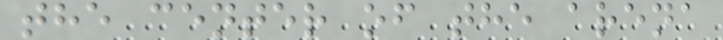the center of the arena
